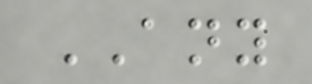ANY
